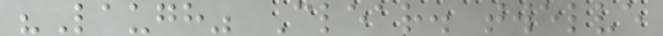"Laugh" Clear. twelve
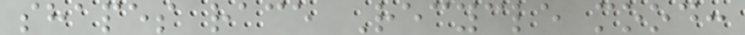shapes race Recycle mood:
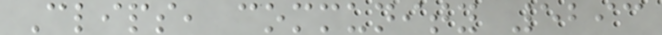Clips, community 5293
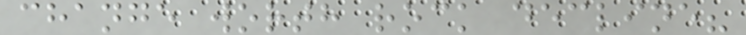change worth rock decline?
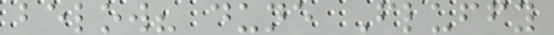below? dune Fluffy
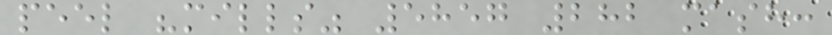peel "mills" 5857 282 mash:
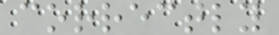correctly
